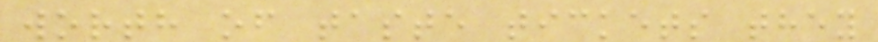worth of taste tickets they
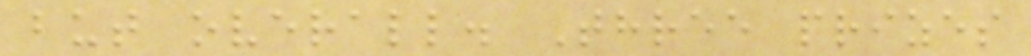but overall. Three prizes
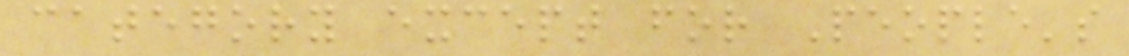category except for People's
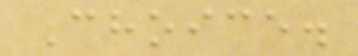Choice.
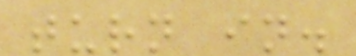turn in.
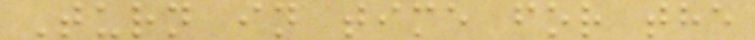Turn in time for the
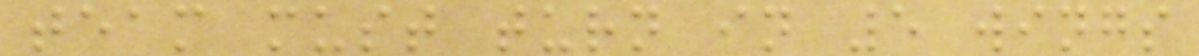team must turn in 5 wings
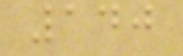140
